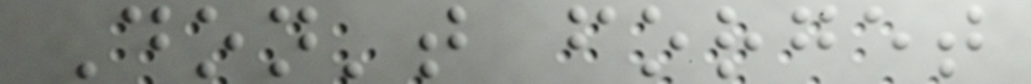Don't forget
